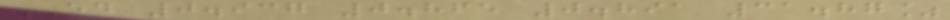ED 0.937 0.865 0.891 31.87%
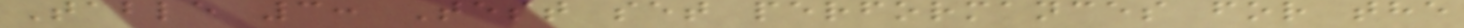Table 3: Test set performances for the
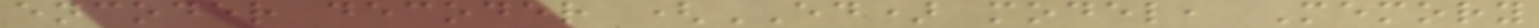encoder decoder (ED) model, Memory
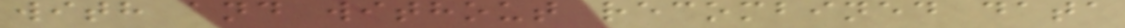with and without recombined data
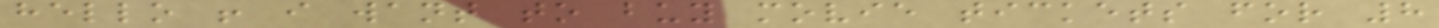hello ! i want to buy movie tickets for 8
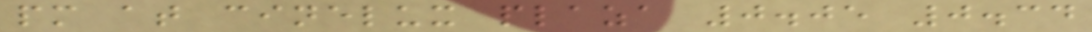pm at cinelux plaza 0.05 0.34
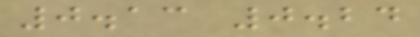0.13 0.24
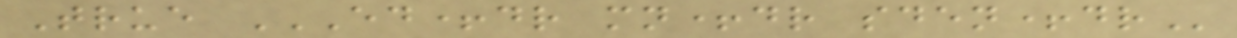True ED+DR MN+DR SDEN+DR
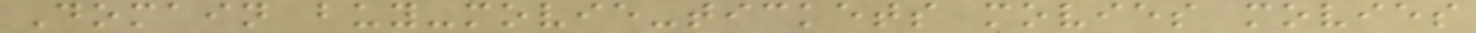Domain buy-movie-tickets movies movies
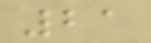21
